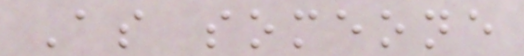As someone
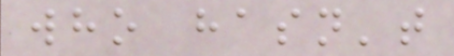who hasn't
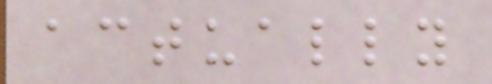actually
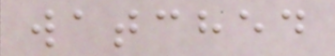watched
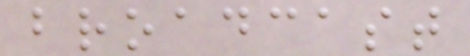broadcast
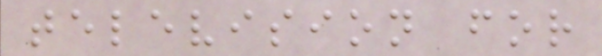television for
